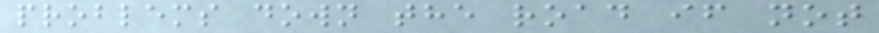problems down the road if not
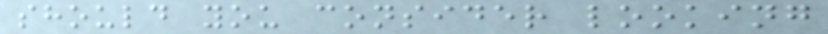should you consider looking
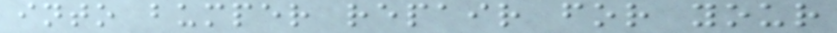into bumper repair for your
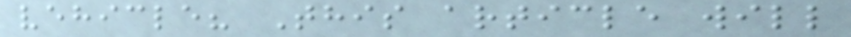vehicle? This article will
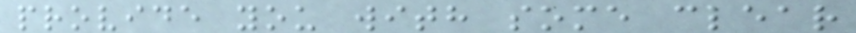provide you with some clear
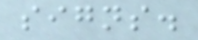signs.
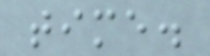time.
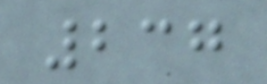237
